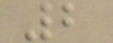2
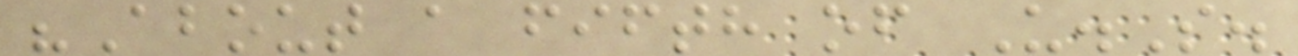"About a fifth of U.S.
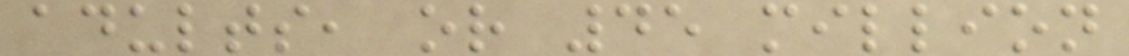adults, or 45 million
